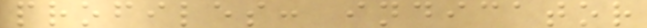profiles: indicator
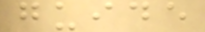guide
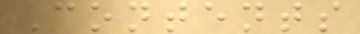Contents
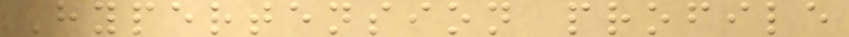Hypertension profile
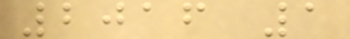2016 1
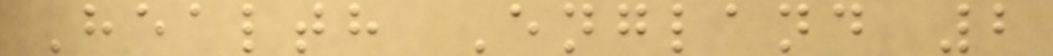Health England 2
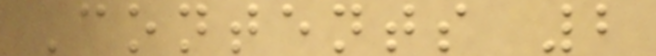Contents 2
